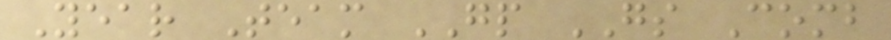Year Team GP GS Comb
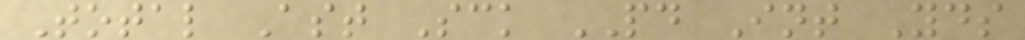Total Ast Sck PD Int Yds
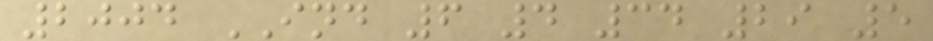2004 IND 6 4 34 29 5
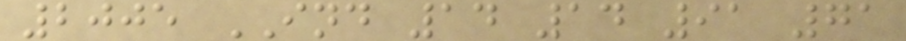2005 IND 14 14 91 71
